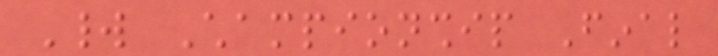World Championship Final
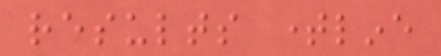results timeline
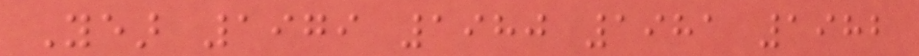Year 1979 1980 1981 1982
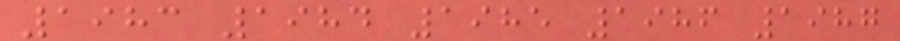1983 1984 1985 1986 1987
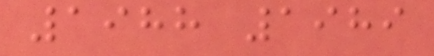1988 1989
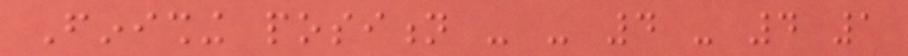Finishing position - - 4 - 4 1
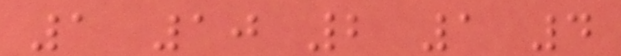1 10 2 1 4
